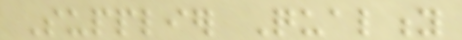Supplier Quality
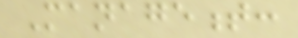Management:
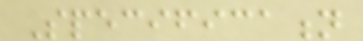Specification
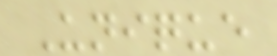Unique
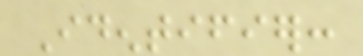Identifier:
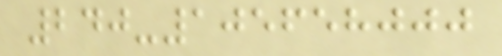240-105658000
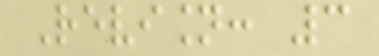Revision: 3
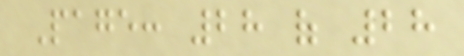Page: 28 of 28
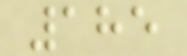185
